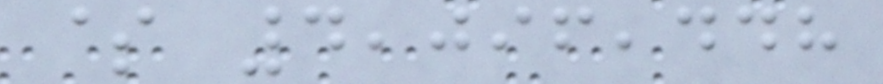$ 4,096,448
